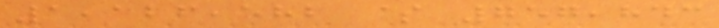1,126,582 $ 757,843
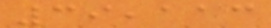39,113
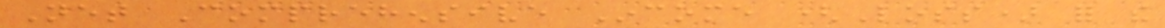Net Comprehensive Income (Loss) for the
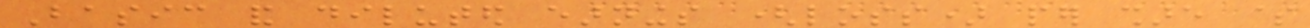Basic and diluted earnings (loss) per share $
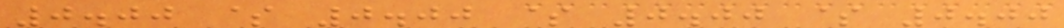0.00 $ 0.00 $ 0.00 $ 0.00
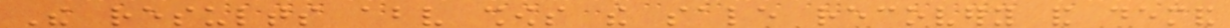The results above shows the sale recovery and demand
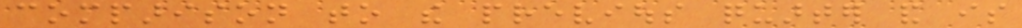comparison to the previous quarter and is
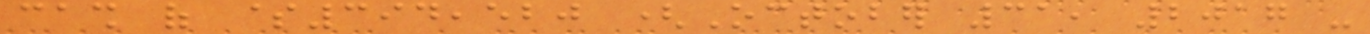cash of $394,520 (October 31, 2017 -
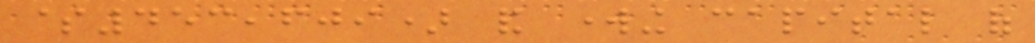$453,609) and working capital of
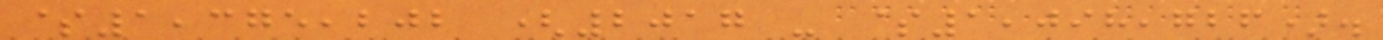$1,375,202 (2017 - $1,098,726).
